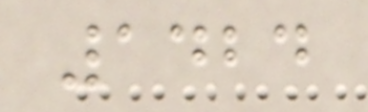1424
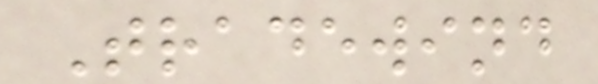Tradewind
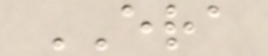ERA
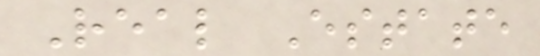Real Estate
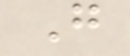G
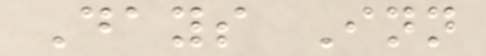Days Inn
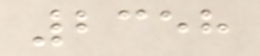2358
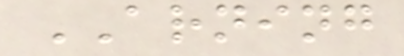ARNING
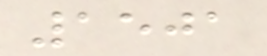1501
